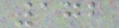172
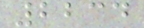2234
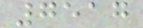7517
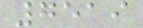7519
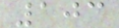103
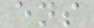ens
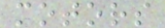motors
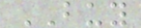BUY
